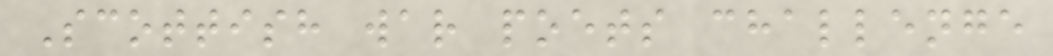Scottish war poets challenge
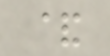&
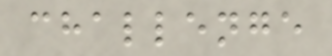challenge
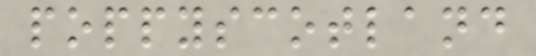poppyscotland
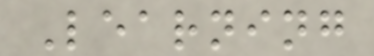Learning
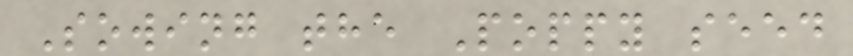Sowing the Poppy seed
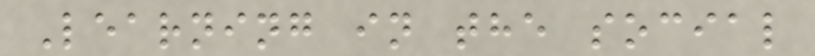Learning in the social
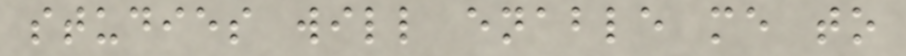studies will enable me to
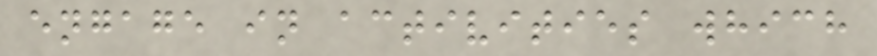engage in activities which
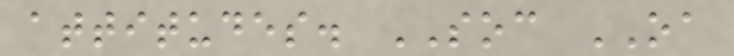attitudes. SOC OA
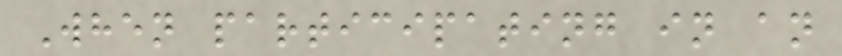When participating in an
